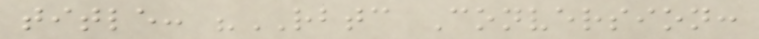title: "RBTC Conversion:
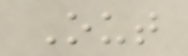Out
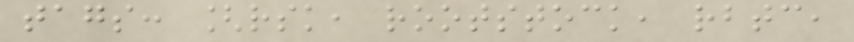tags: [rsk, rootstock, rbtc,
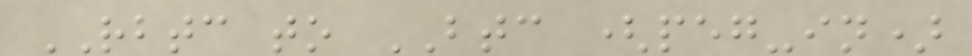RBTC to BTC (peg-in)
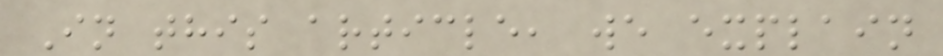In this article, we explain
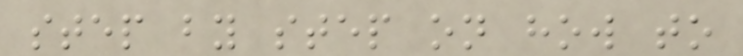step by step on how to
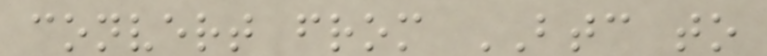convert from BTC to
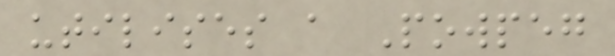utilises a Powpeg
